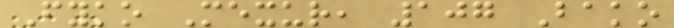Fyko Mexur, 107 Bako
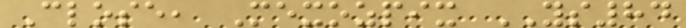Close, Mexozpix YS84
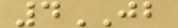4JB
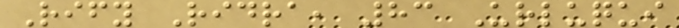Rify Ridra, 83 Urluqui
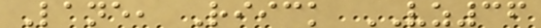Lane, Riick VZ36
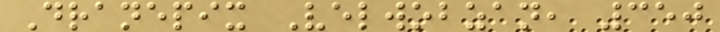Dranepix Velwobzan, 350
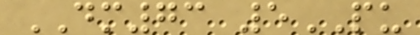DM73 5PU
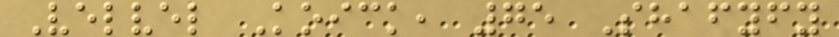Velvel Koick, 75 Shafyfy
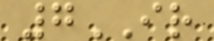7IR
